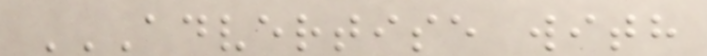ADVERTISE WITH
